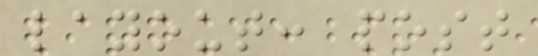layout: post
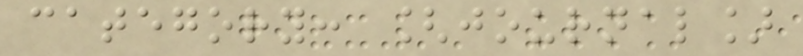category: [journal]
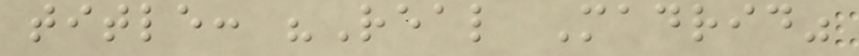title: "Real Madrid"
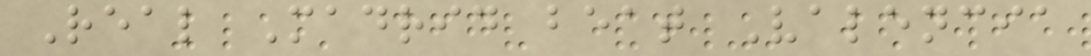Real Madrid beat Valencia
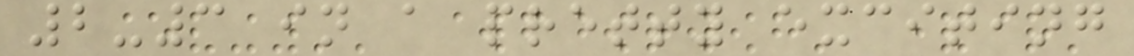2-3 in a pretty exciting
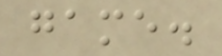game.
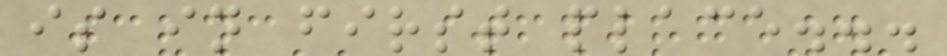is in first place...
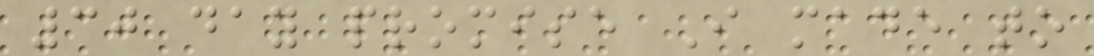30 day promise I made to
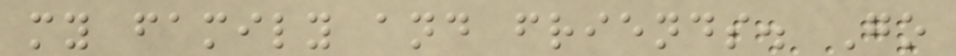my family and friends. Go
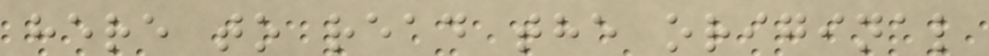here to read the original
